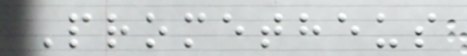Prometheus
